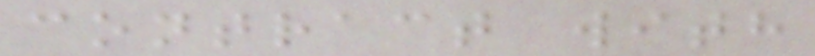contract with
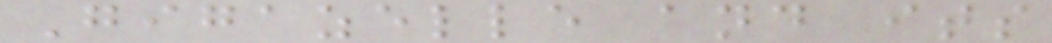Gigazelle and its
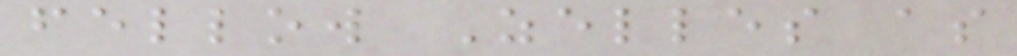fellow Zelles as
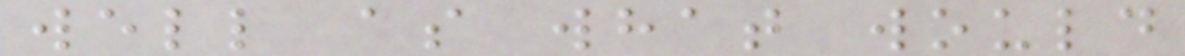well as what would
